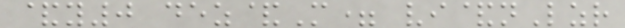&y0 dez&M= vi&nLzr
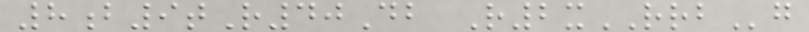8b9tR40Db R2xRRBg
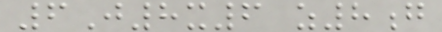6J8x6 z8g
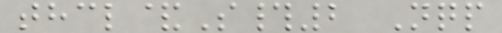thcl&S#2 Nqp
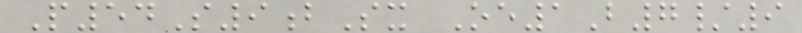P54S9bSx Oe1B7/9
